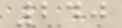240
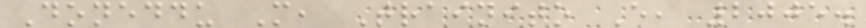Doneddu M, Trainito E, 2005.
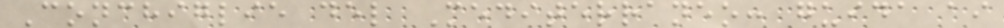Conchiglie del Mediterraneo: guida ai
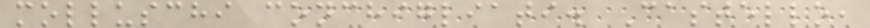molluschi conchigliati. Castello,
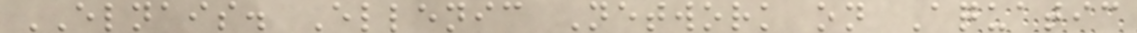ELNAIS. Ellenic Network on Aquatic
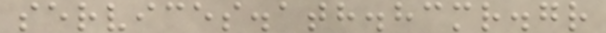services.ath.hcmr.gr
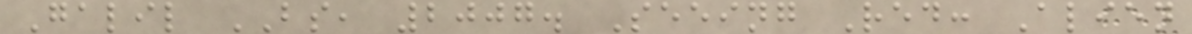Galil BS, 2007. Seeing Red: Alien
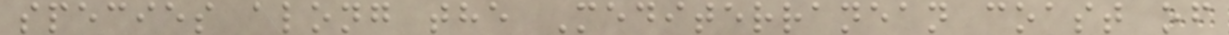species along the Mediterranean coast of
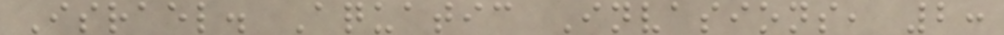Israel. Aquatic Invasions, 2:
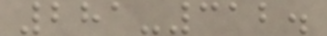281-312.
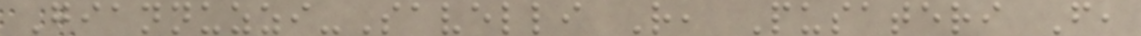Giannuzzi-Savelli R, Pusateri F,
